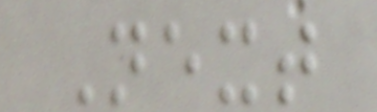Next
